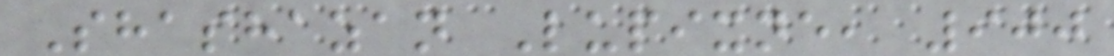Shashazan Lupixne, 900
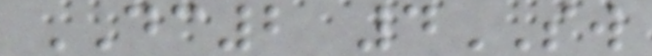DC2 4SW
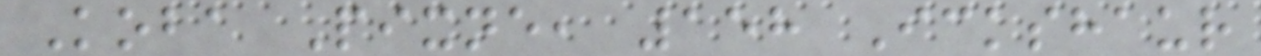Koba Pixne, 158 Ickshaur
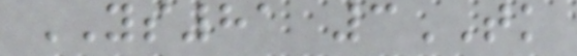YS81 3TK
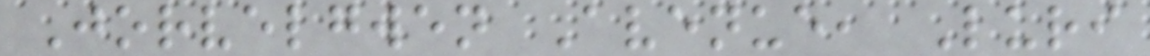Jorvelgwen Avenue, Luri
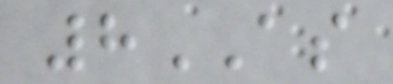8AS
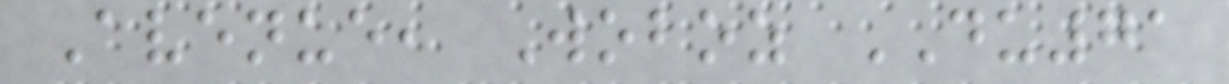Avenue, Woboz DU71
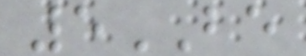5BE
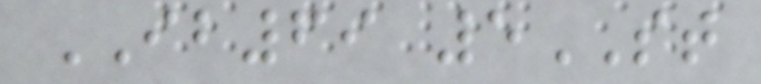IB69 5ST
